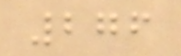276
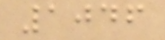1046
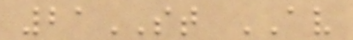21ST AV
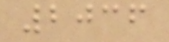2036
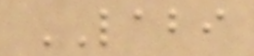LABI
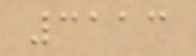3113
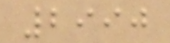2990
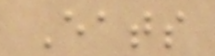Eats
